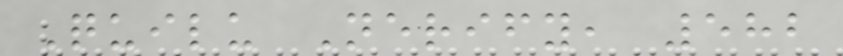Quilu Nerify, 582
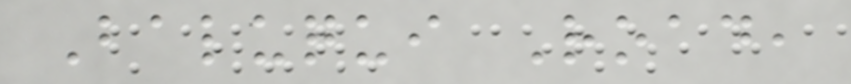Baluqui Road,
